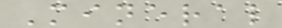Mineral
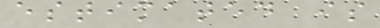estimated is
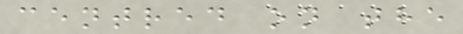centred on the
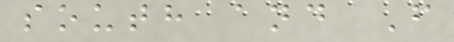south and F
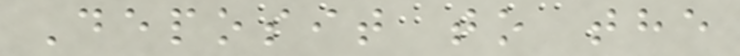Deposit to the
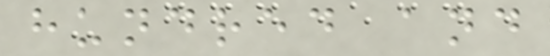hundred and
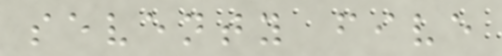seventy five
